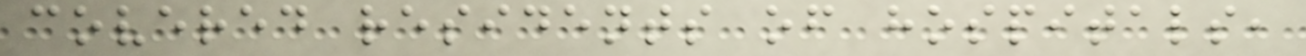covered residents of hospitals,
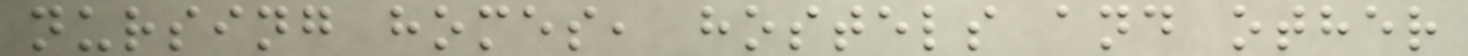nursing homes, hostels and other
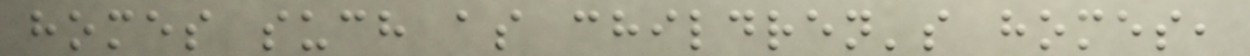homes such as children's homes,
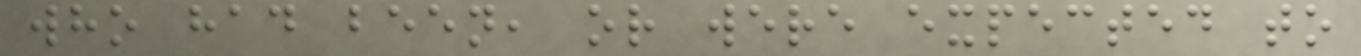who had been, or were expected to
